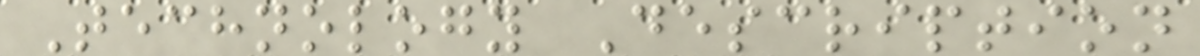Technology Description
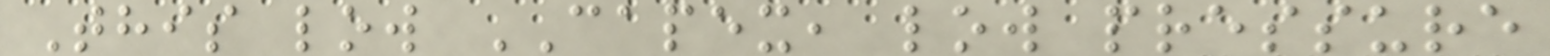This low CAPEX, low pressure
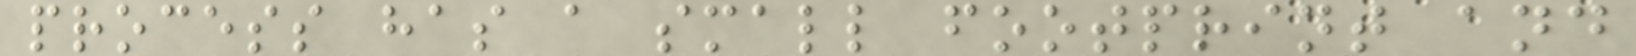process has a small footprint and
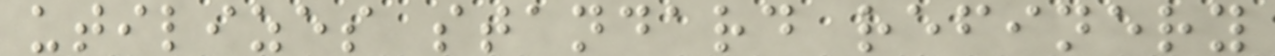utilizes standard refinery
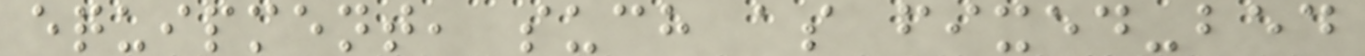equipment, such as fixed-bed
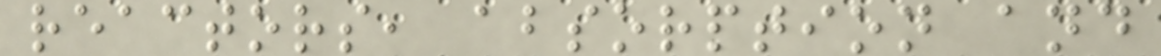reactors, absorption and
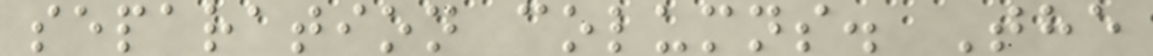separation columns. The
